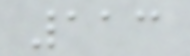113
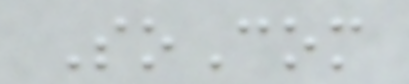SoCom
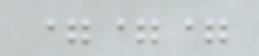===
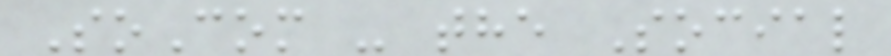SoCom - the Social
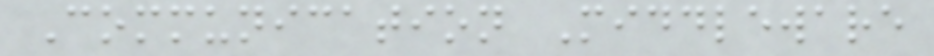Communication Middleware
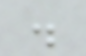.
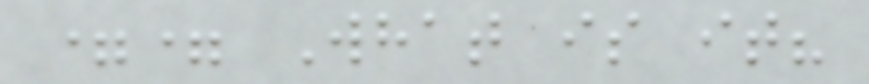== What is it?
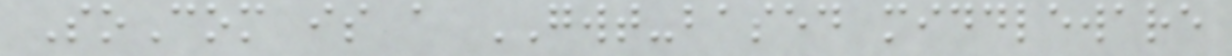SoCom is a GWT-based middleware
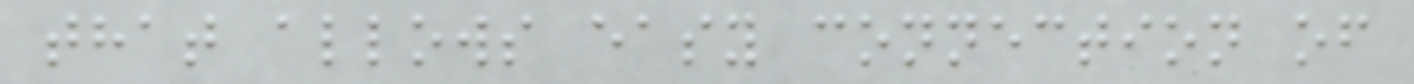that allows easy connection of
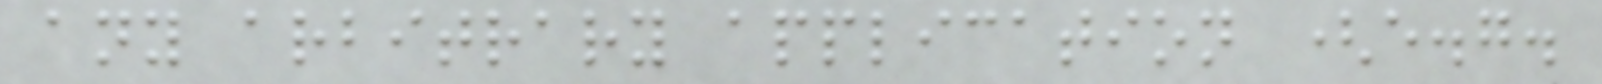any arbitrary application (e.g.
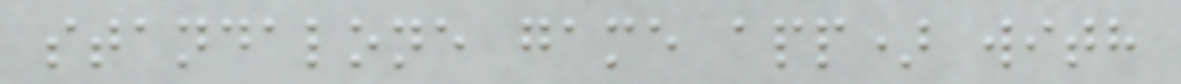standalone game app) with
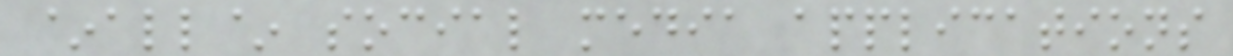~all~ social media applications
